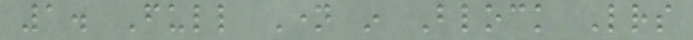1. Full Name in Block Letters
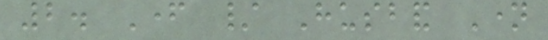2. Father / Husband Name
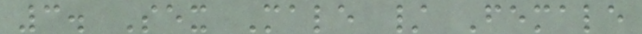3. Sex Male / Female
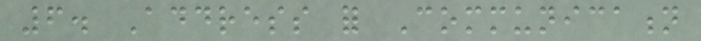6. Address for Communication
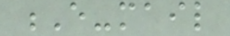E-mail
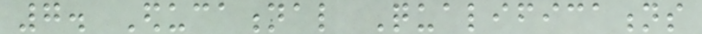7. Educational Qualifications
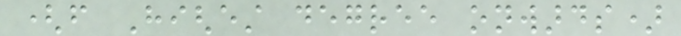(from Highest degree onwards)
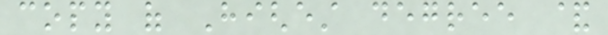copy of Highest degree &
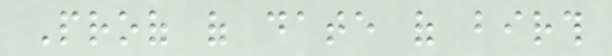Proof of date of birth
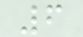6
